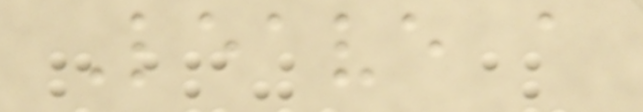Leave a
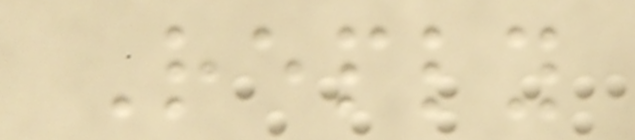Reply
